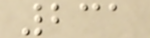231
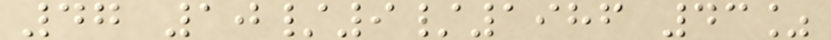47 10/9/1986 43%
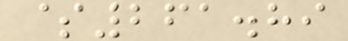$261.89
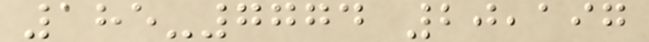185-7774 20,197
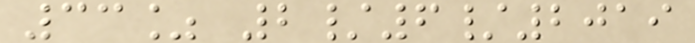33% 2/6/2019
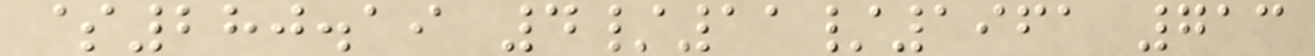$280.19 4/11/1961 713
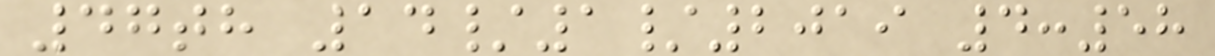47th 14/1/2019 4:58
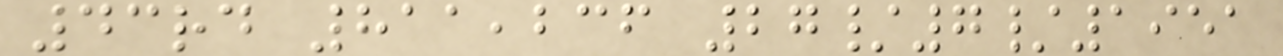43rd 811,236 27/7/1951
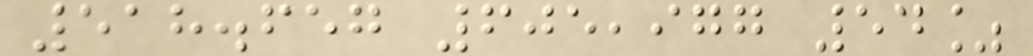518.657 605,977 54%
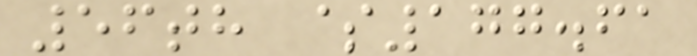56th $177.61
